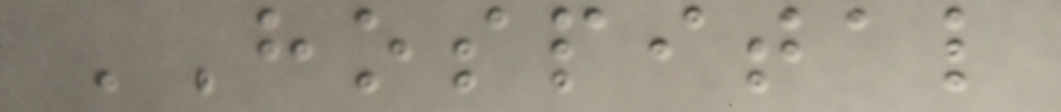HOSPITAL
